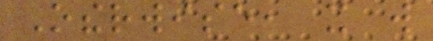Otherwise, it will
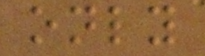only
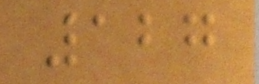127
